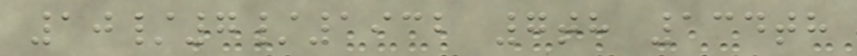10/7/1932 7th 134th
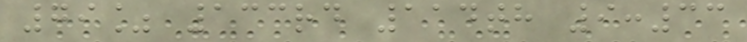79% 133rd 114th 9:33
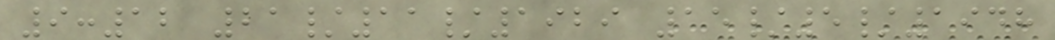9:12 21/11/1929 15/5/1948
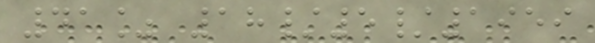41% 18/5/1959
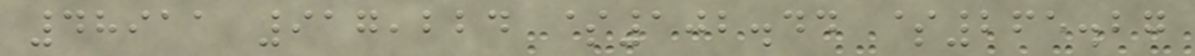48911 917,224 $102.44 $265.27
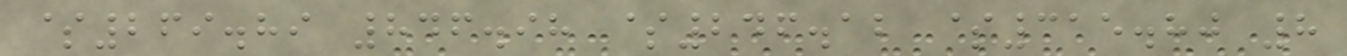$269.89 846.98 $246.12 $315.80 8
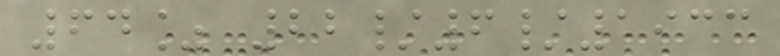64% 22/6/1933
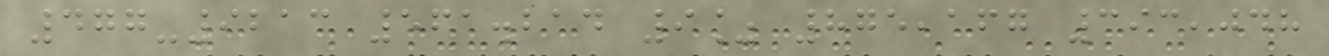477-9213 561.214 9% 875,167 393,048
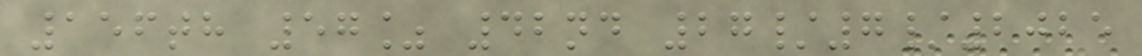156th 57% 42nd 27/7/2025
